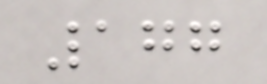177
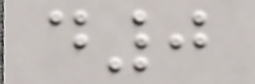d0
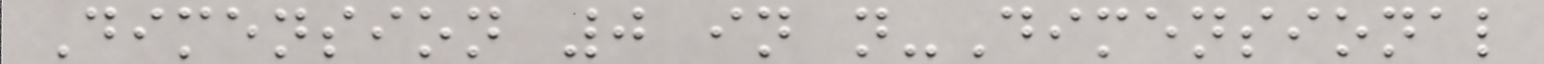Dimension 0 in n-Dimensional
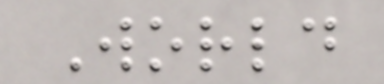World
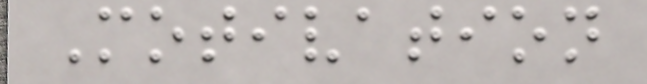Motivation
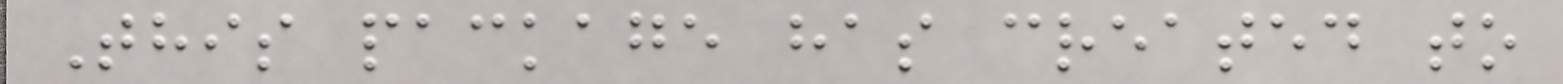This package has created to
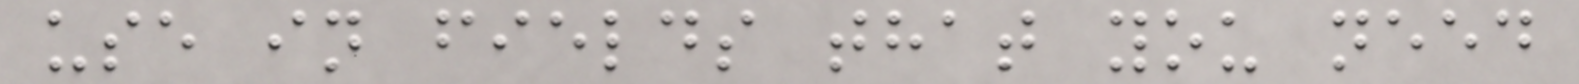use in fields that you need
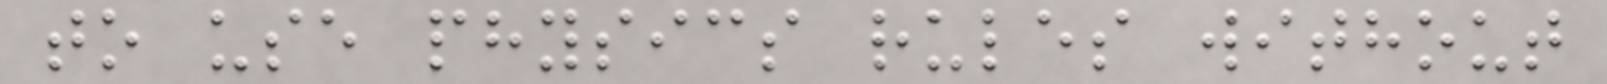to use physics rules without
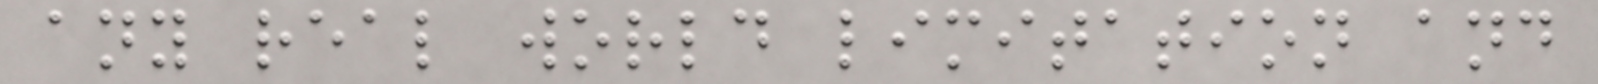any real world limitation and
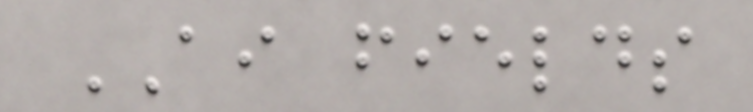AI fields
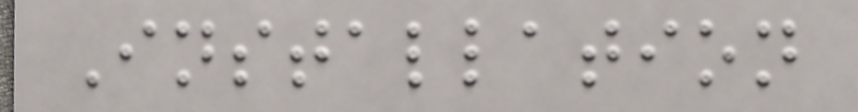Installation
